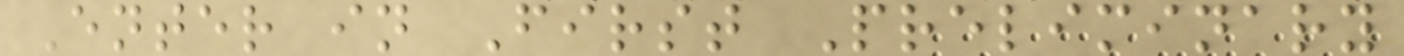Enter in First Preliminary
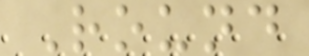Round
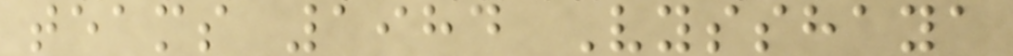teams 1984 Vysshaya
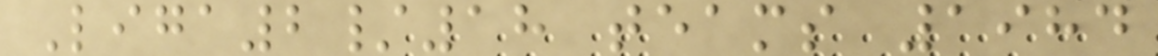Liga2/18 teams 1984
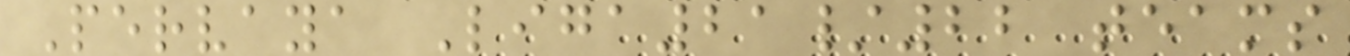Pervaya Liga21/22 teams
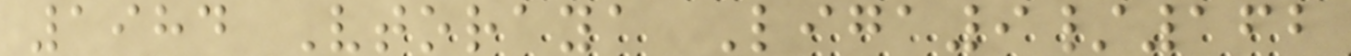1984 Vtoraya Liga9/162
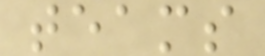teams
